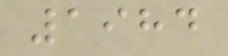1984
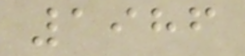1986
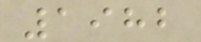1982
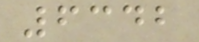6342
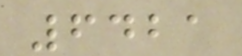6421
